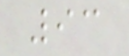93
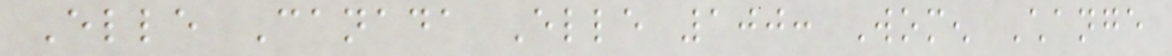Elle Canada Elle 100: Women Change
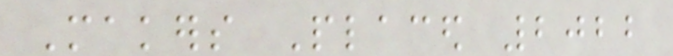Makers Placed 2022
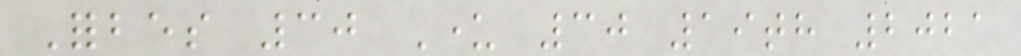Forbes 30 Under 30 19th 2021
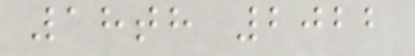18th 2022
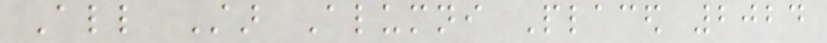All Star Alumni Placed 2024
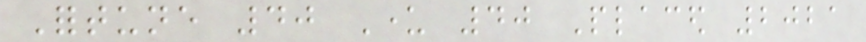Fortune 40 Under 40 Placed 2021
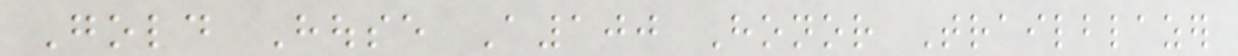Gold House A100 Honor Trailblazer
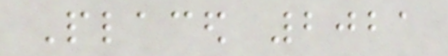Placed 2021
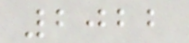2022
